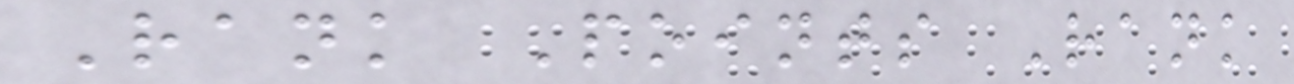Rank Points Rank
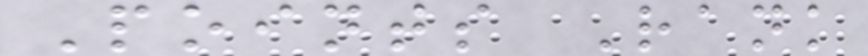Points Rank
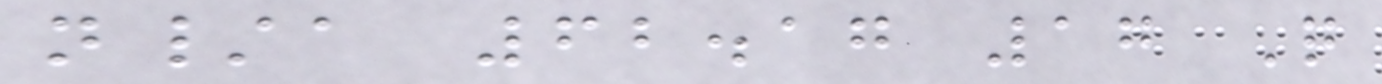n/a 62.17 17 Q
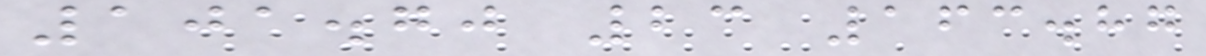101.70 23 163.87
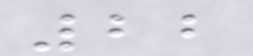22
